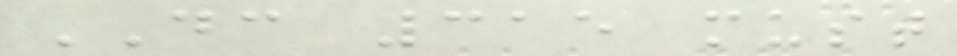DC 315 must
